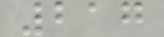217
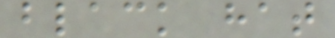black hat
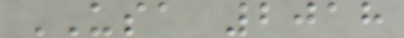USA 2018
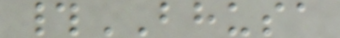#BHUSA
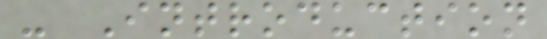- Introduction
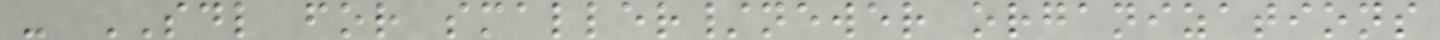- SDL for smaller/newer organizations
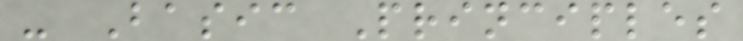- Basic Principles
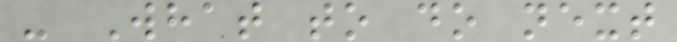- What to do next
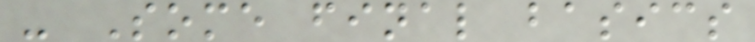- Some final basics
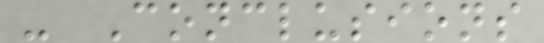- Conclusions
